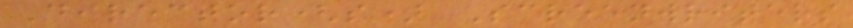Director(s) Screenwriters
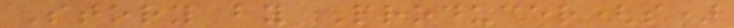Story by Producer(s)
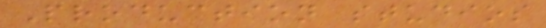Production studios
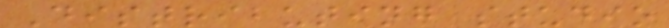Distributing studio
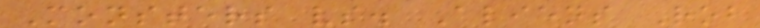Monsters vs. Aliens Rob
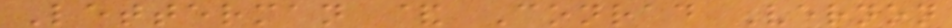Letterman & Conrad Vernon
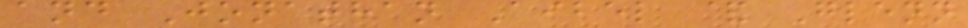and Jonathan Aibel & Glenn
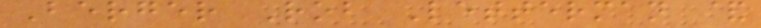Berger Rob Letterman &
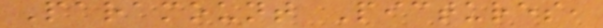Paramount Pictures,
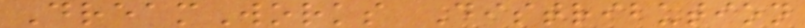DreamWorks Distribution
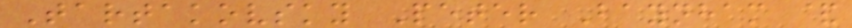Tartakovsky Peter Baynham &
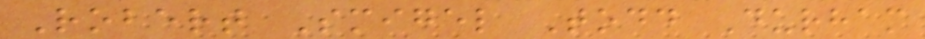Robert Smigel Todd Durham
